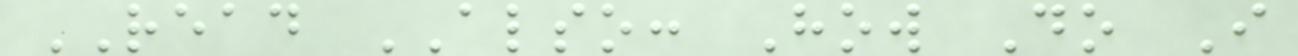READ ALSO: How Do I
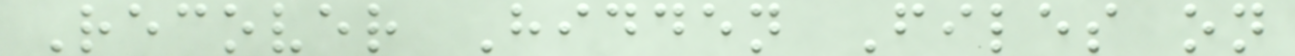Recover Hidden Files on
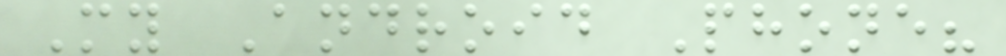My Android Phone?
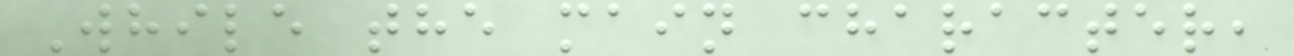While the main character,
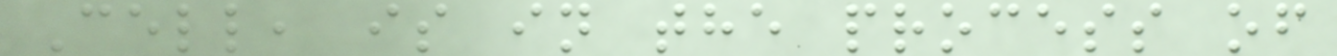Cell, is in the process of
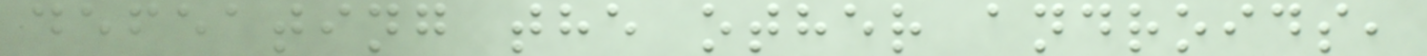defeating the other androids,
